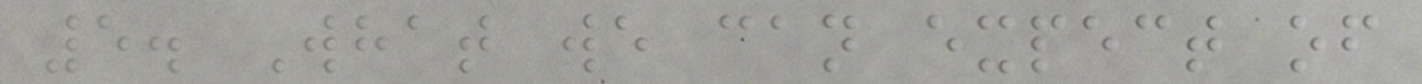5. What we can expect of
